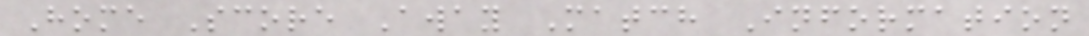Home Score Away Match Information
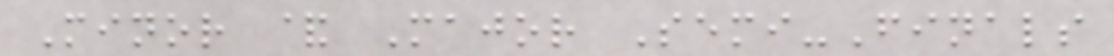Minor & Major Semi-Finals
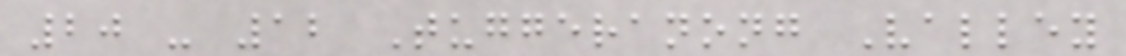20 - 12 Tuggeranong Valley
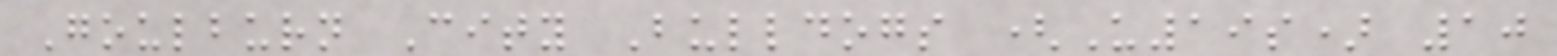Goulburn City Bulldogs (U19s) 10
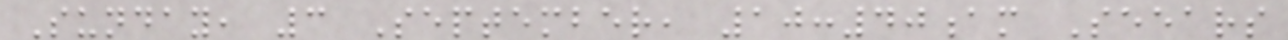Sunday, 3 September, 10:40am Seears
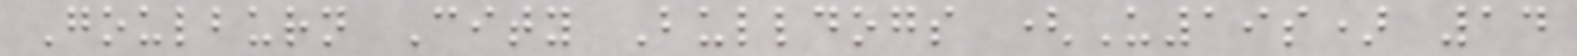Goulburn City Bulldogs (U19s) 14
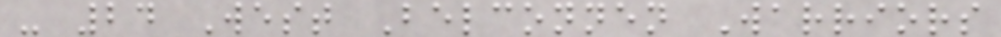- 24 West Belconnen Warriors
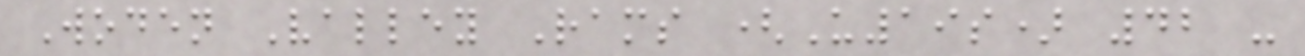Woden Valley Rams (U19s) 42 -
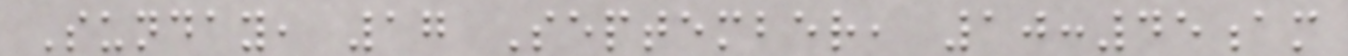Sunday, 17 September, 10:45am
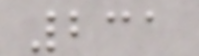231
